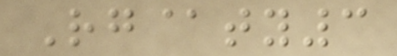Rg@ty3
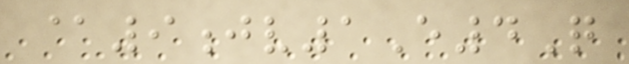@9jv1E4Q
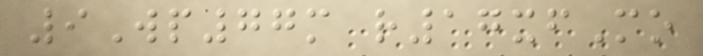9Wp77m r17xfMo
